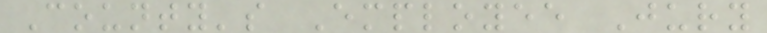County's Employee Jury
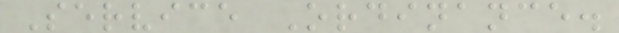Service Ordinance.
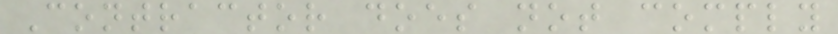Contractor does not comply
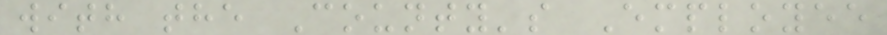with the County's Employee
